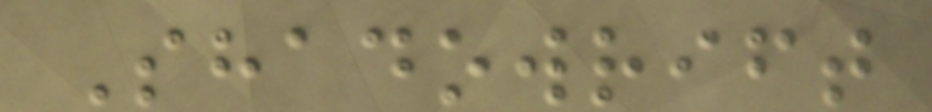Shadowrift
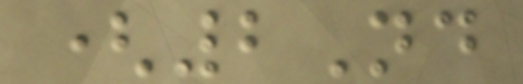(2Nd
